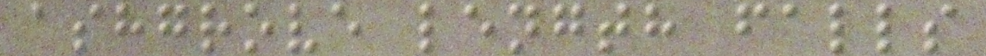ashgrove length falls
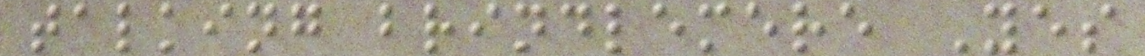talking brindlemere Yes
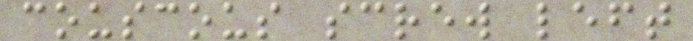couscous screw left
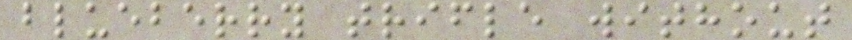blueberry trifle without
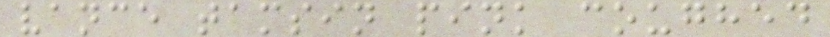vance tamsin pink coughed
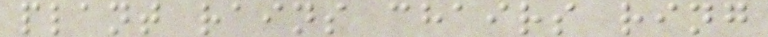plant rains chairs ring
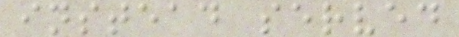instead served
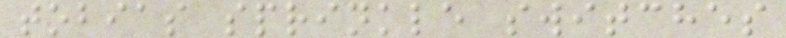tobias sprinkle switches
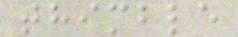thimble
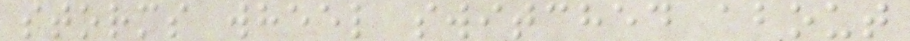storms wheel switched about
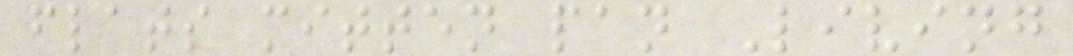flats mitten pan Living
